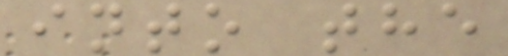into the
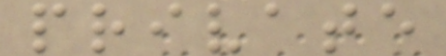private
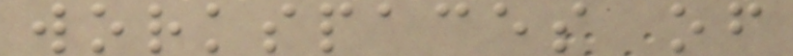workspaces of
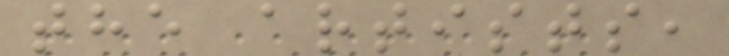the artists,
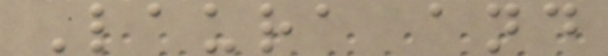Laura and
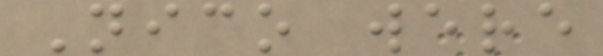Nico were
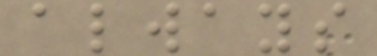always
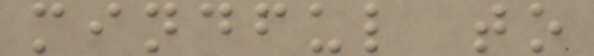mindful to
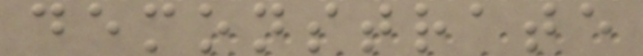demonstrate
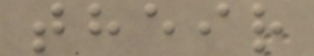their
